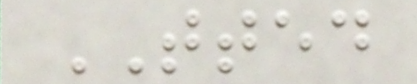TTED
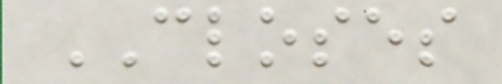CLOSES
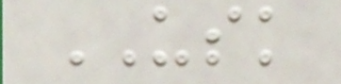USK
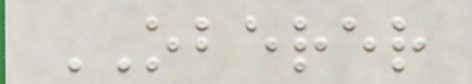OBERER
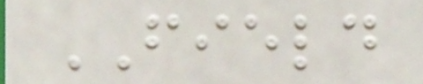FIELD
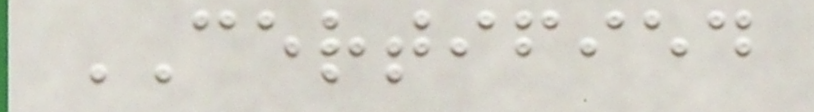CERTIFIED
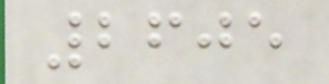2605
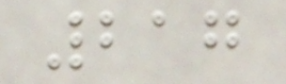217
